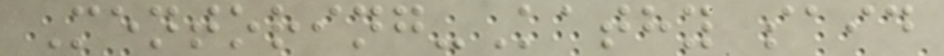Mentoring-Kathy said
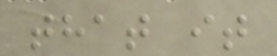that it
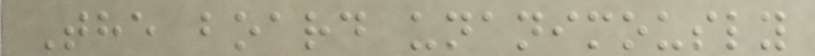The board unanimously
